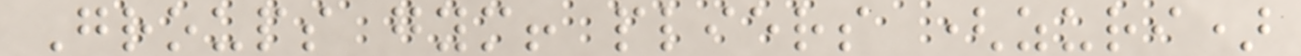Groups gym! pliers (zuri)
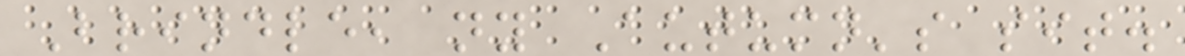Brindle, ny Autumn's sit.
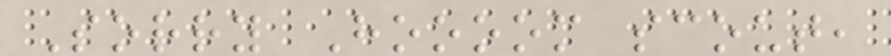Sorry Hoooom scout,
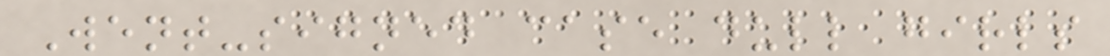Went-signed case dull girls
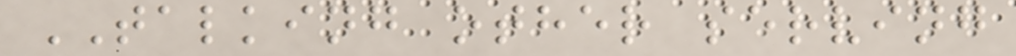TALKING other serving
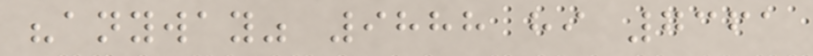"anyway" 9888 hi 7361
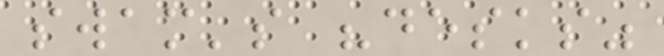swam's "desks"
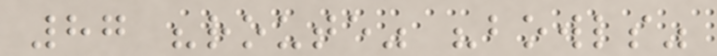87 "route" "bowls"
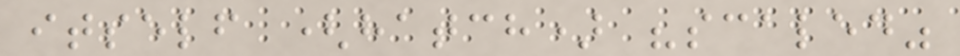itself (hatch) "scaled"
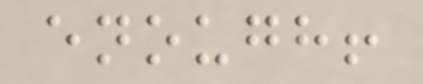enough!
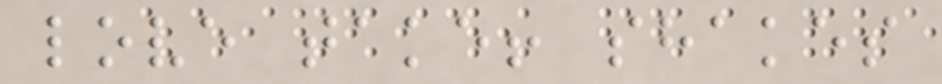love take! shakes
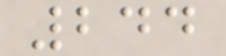244
